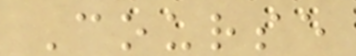Course
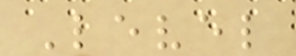Level
